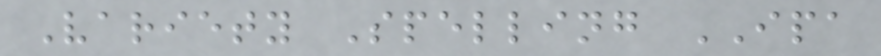Variety Spelling IPA
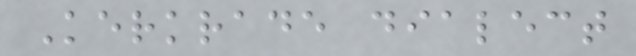Kerkrade dialect
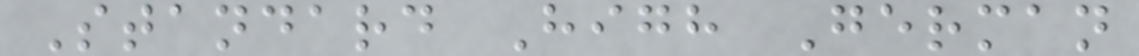Standard High German
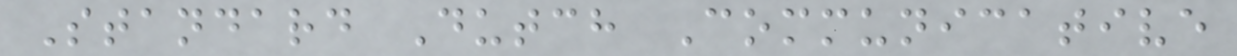Standard Dutch Communicative
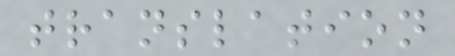translation
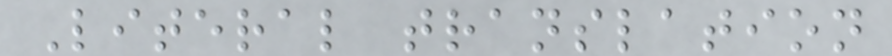Literal translation
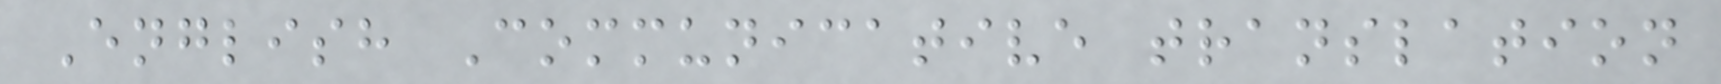English Communicative translation
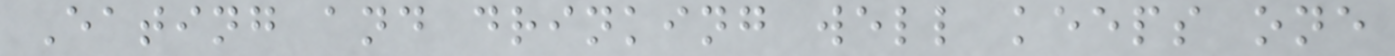Eating and drinking well keeps one
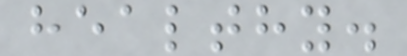healthy.
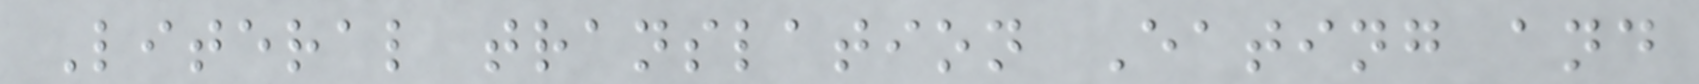Literal translation Eating and
